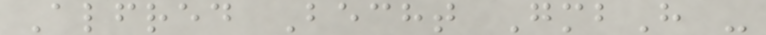Alfred Becht GmbH -
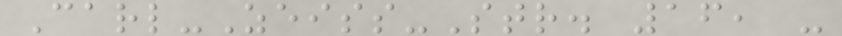Carl-Zeiss-Str. 16, -
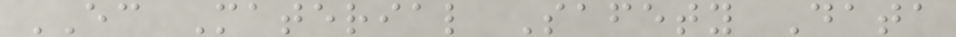EC Material Safety Data
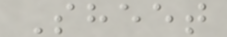Sheet
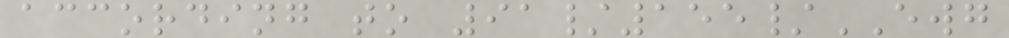according to 91/155/EWG
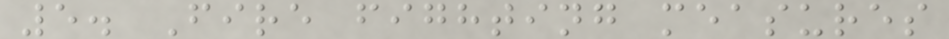5. Fire fighting measures
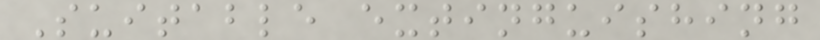Suitable extinguishing
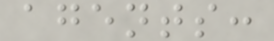agents:
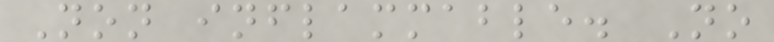Non inflammable. No
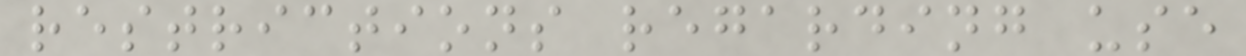restrictions regarding use
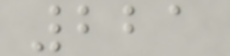221
